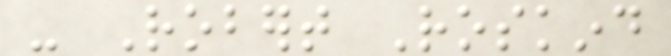- Robert Roskind
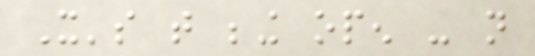It's that being open - not
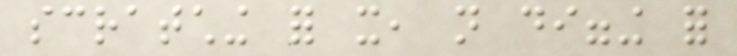scratching for it, not digging for
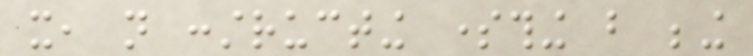it, not constructing something but being
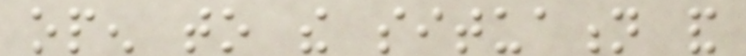open to the situation and
